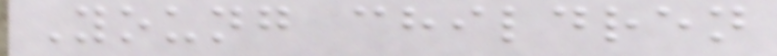Young children
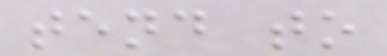tend to
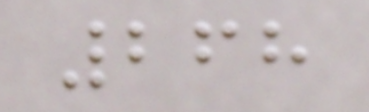268
